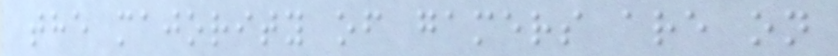the majority of gamers are on
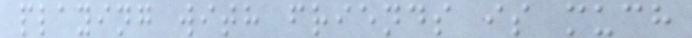playing with friends is much
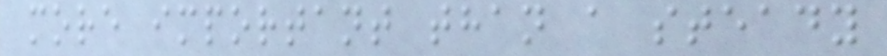more important than a steady
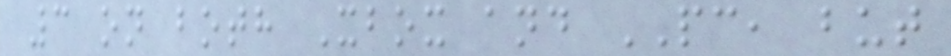3 on both Xbox and PC, but
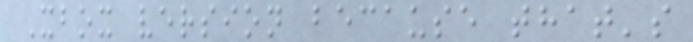Xbox version because that's
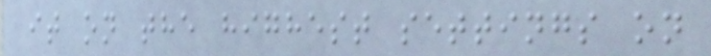it on the highest settings on
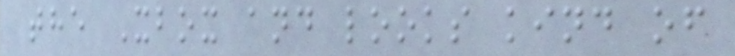the Xbox and looks kind of
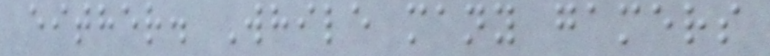either. While many gamers
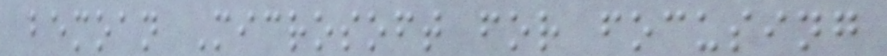bemoan Microsoft for focusing
